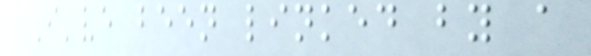I've been linked by a
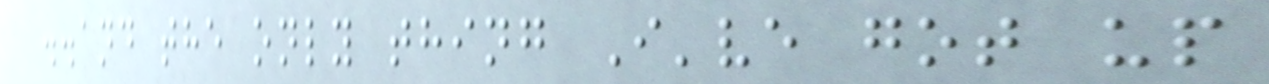..and the only thing I've got up
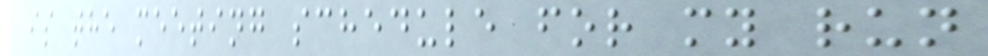is the meeting schedule for my run
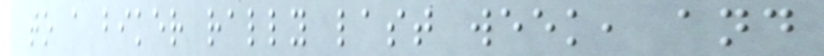to a biker rally last week, and
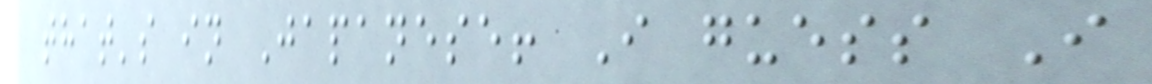that's in Japanese! I guess I
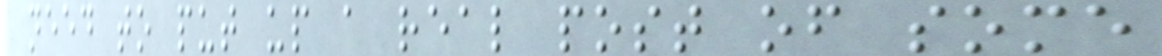need to put up a real post of some
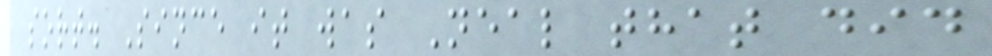sort. Since it was Neal that did
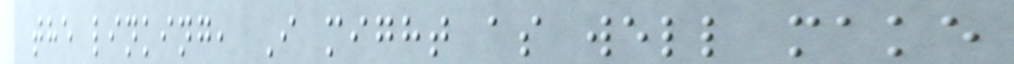the linking, I might as well make
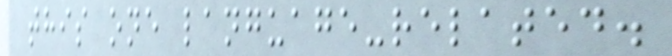this one language-related.
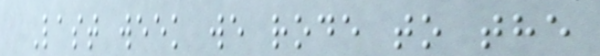Last week we rode to the
